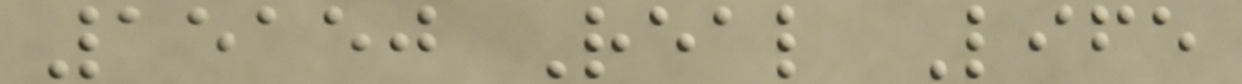15150 Real Life
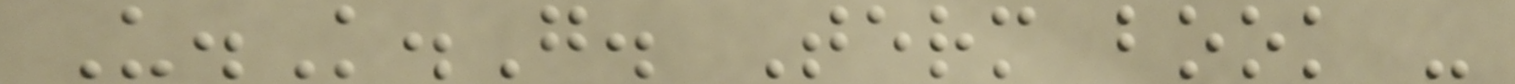U.K.G. Term book -
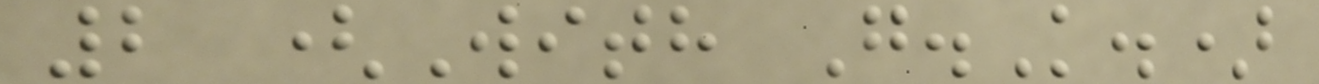2 (With G.K.)
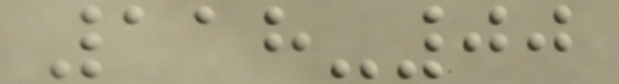118-00
